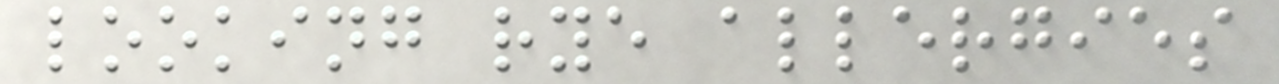looking rye allergies
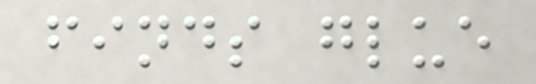finds glue
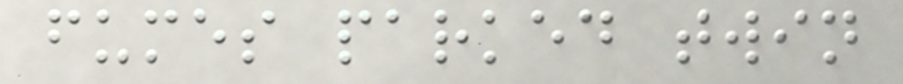fumes parked twin
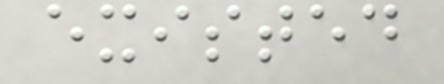existed
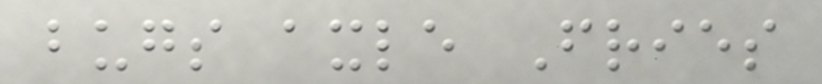bugs axle Fries
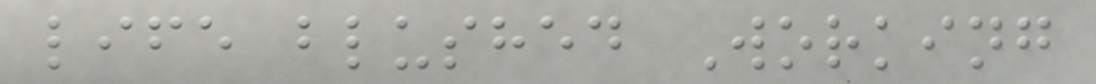life blushed Working
